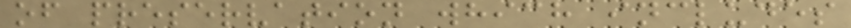of preservation which includes
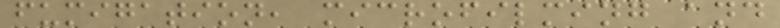fumigation, microfilming and
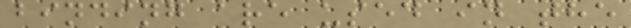binding are used in the
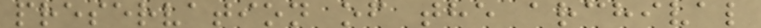preservation of the archival
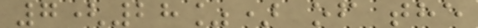7(28%) of the
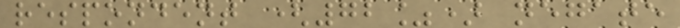respondent (72%) negate
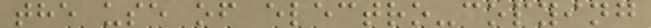the use of electro-copying
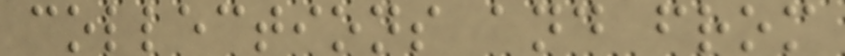collections and from
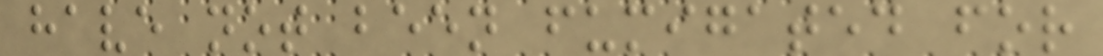have not been fumigated for
